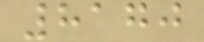8170
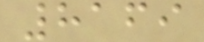8169
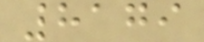8179
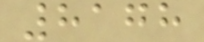8178
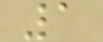1
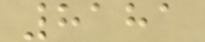8181
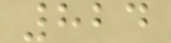824
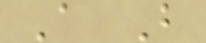A B
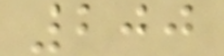200
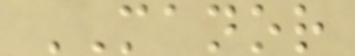MANOR
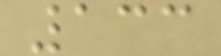133
